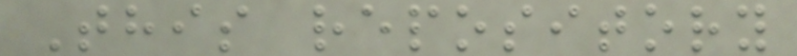This repository
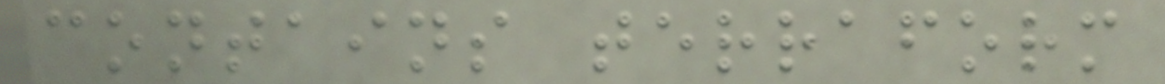contains terraform
